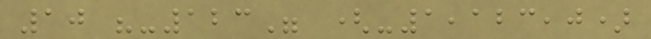10 "-123" (-1,123,0)
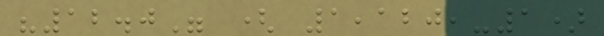"12.0" ( 1,120,-1)
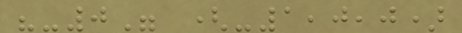"-0" (-1,0,0)
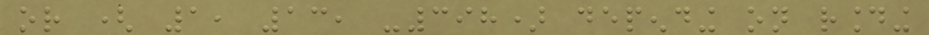or ( 1, 13, -398) depending on rounding
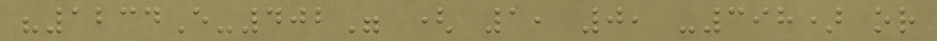"1234E-402" ( 1, 0, -398) or
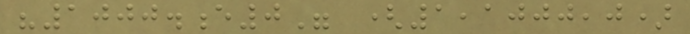"1000.e0" (1,1000,0)
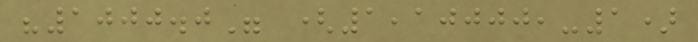"1000.0" (1,10000,-1)
